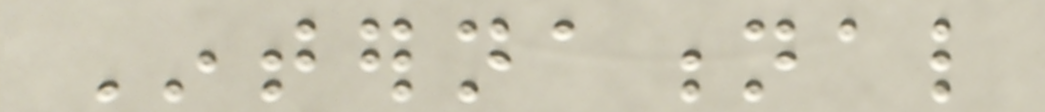International
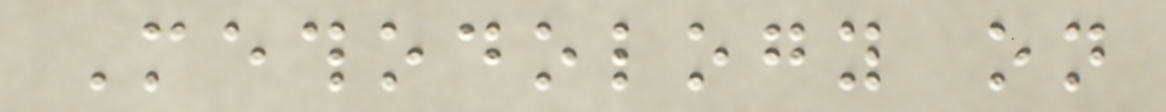Methodology on
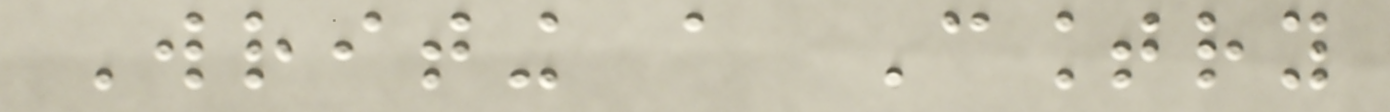Writing a Country
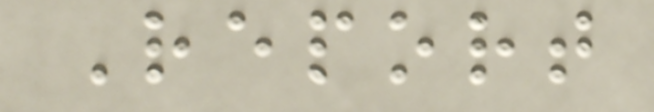Report
